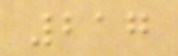217
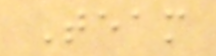Team
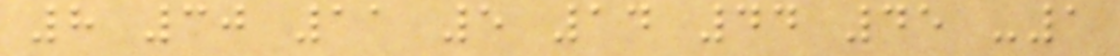8 30 11 5 14 44 45 -1
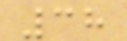38
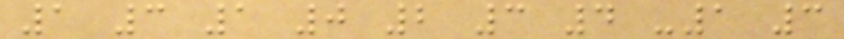1 3 1 0 2 3 4 -1 3
